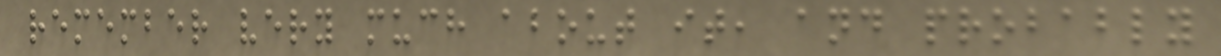remember very much about it, and probably
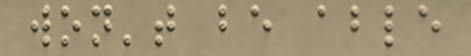won't be able
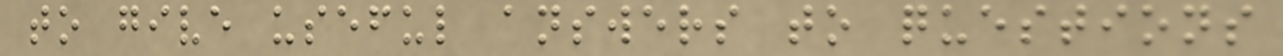to give useful answers to questions
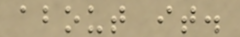about it.
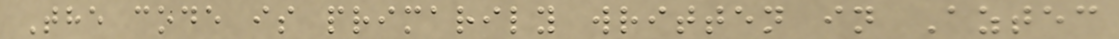The code is primarily written in Aztec
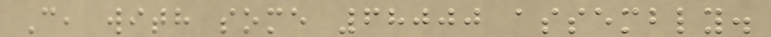C, with some 68000 assembly.
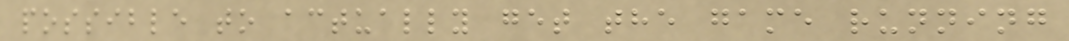possible to actually get the game running
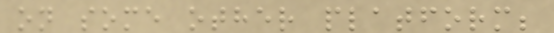on some other platform;
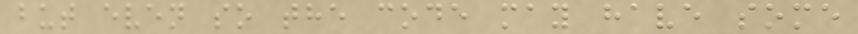but even so the code may have some
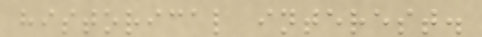historical interest.
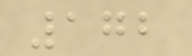172
